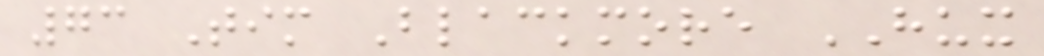73 Tim Blackmore HUX
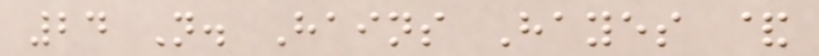24 N. Hains Hayes &
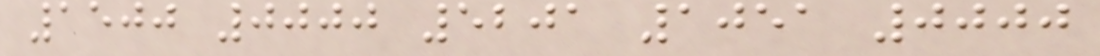1500 0000 5201 1051 0000
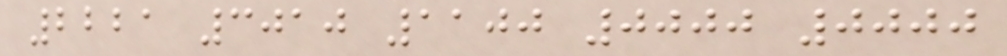2221 3010 1100 0000 0000
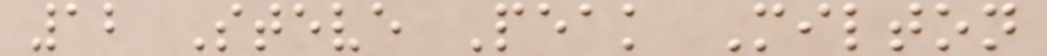12 Steve Peak Milton
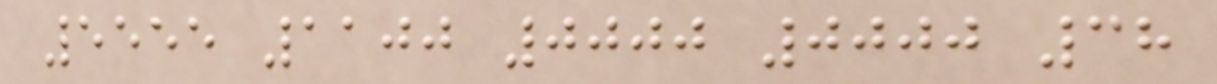5555 1100 0000 0000 38
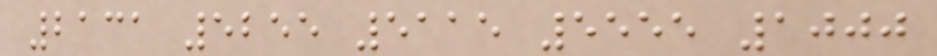2131 5255 5115 5555 1000
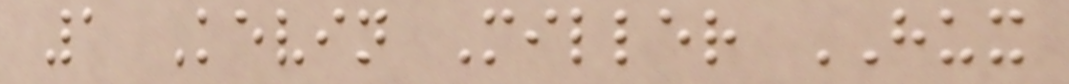1 Kevin Miller HUX
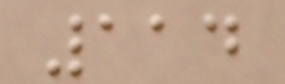114
